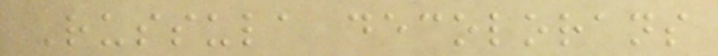Russula decolorans
